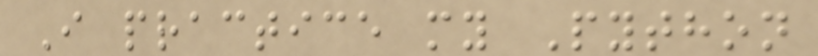I practice my Python
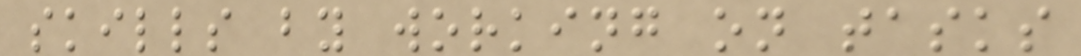skills by working on tasks
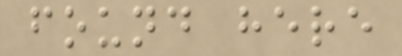found here
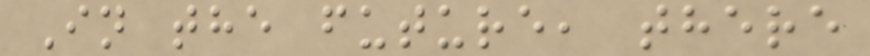In the future, there
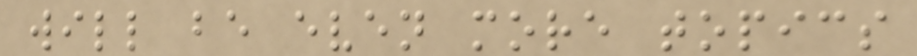will be even more topics
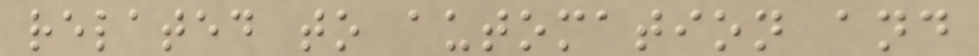related to automation and
